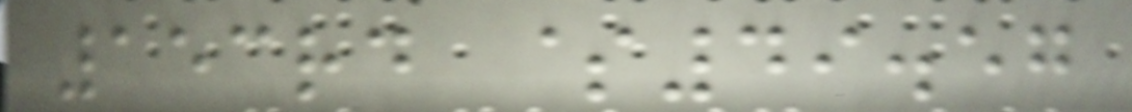153rd $49.57
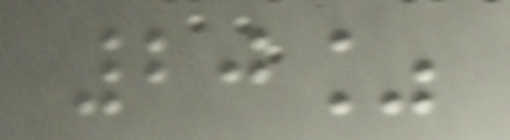20%
